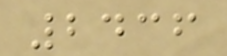2436
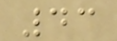43
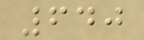640
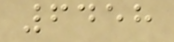6458
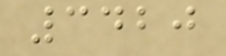3420
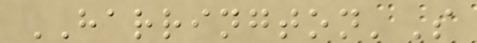HARRINGTON'S
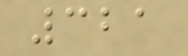321
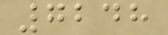7248
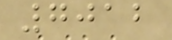7012
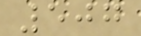507
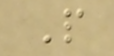P
